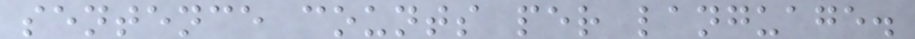sentence counts per language.
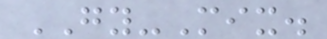GY-Mix.
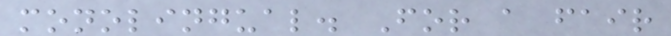monolingual. For a fair
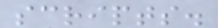scripts.
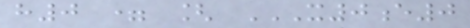h0 = [ X0E0
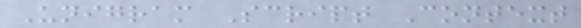Unigram Script Context
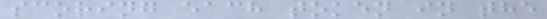scoring each token in the
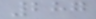287
